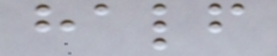half
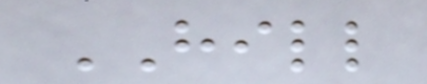HILL
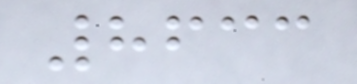8633
